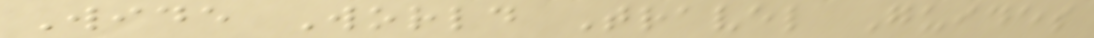Wide World Travel Guides
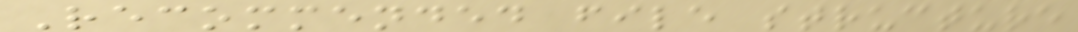Recommended file structure
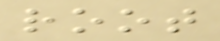root
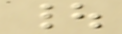|
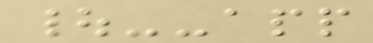|--app
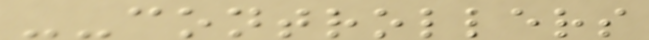--controllers
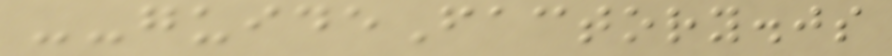--guideFactory.js
